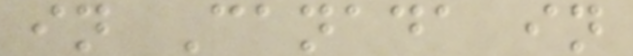in Canada in
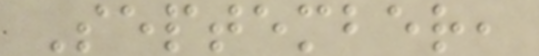September,
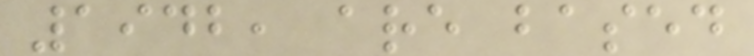1942, are based
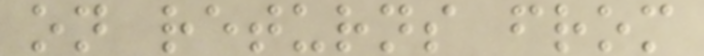on returns from
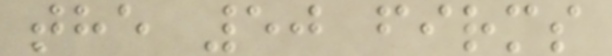the 50 firms
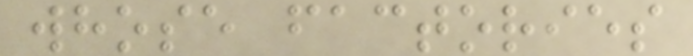whose factories
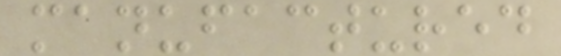manufactured
